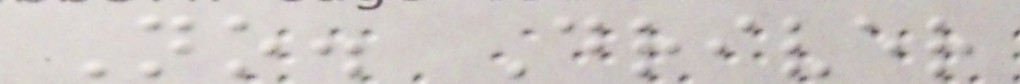No. Driver
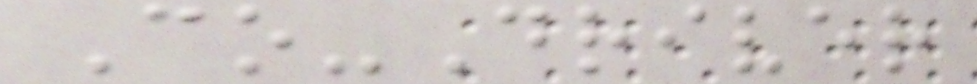Co-Driver
